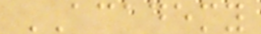ACADEMY
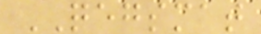QEGSMAT
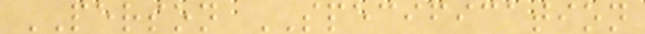PERSON SPECIFICATION
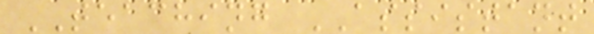TEACHING ASSISTANT
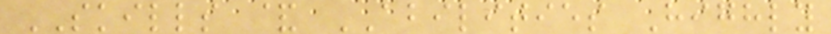SKILLS & ABILITIES Highly
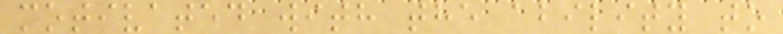motivated with the ability to
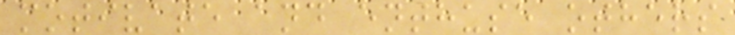motivate and enthuse others
